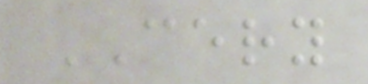CERY
